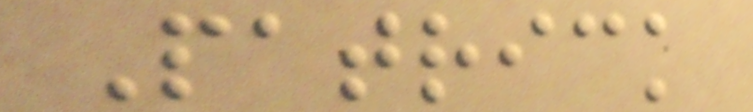Patrick
